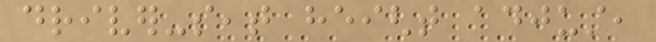driver-seat height adjust,
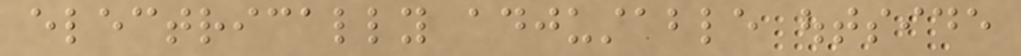electrically adjustable outside
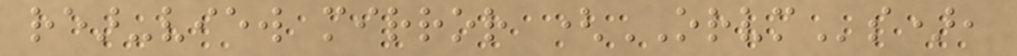rear-view mirror (ORVMs),
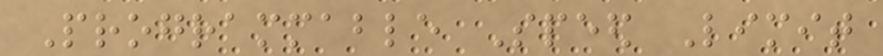Programmable Speed Limit
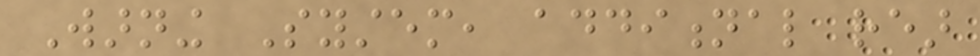Warning System, additional rear
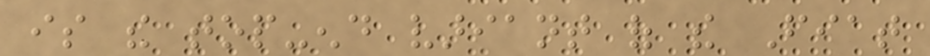is the top-end variant of the Fiat
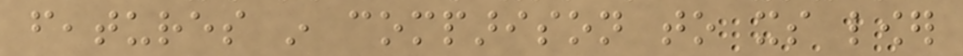features in comparison to its lower
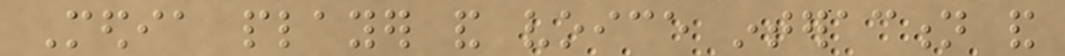Media player and voice interaction and
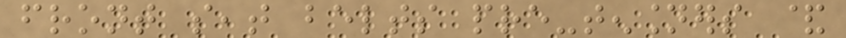front seat belts pre-tensioners &
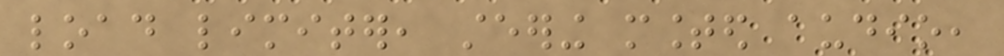load limiter, steering mounted audio,
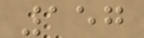157
